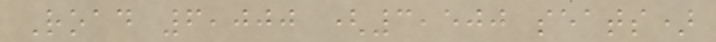Road 6,000 (3,500 seats)
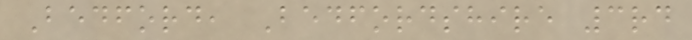Bedford, Bedfordshire 3rd
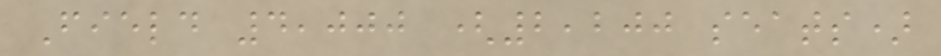Field 4,000 (2,200 seats)
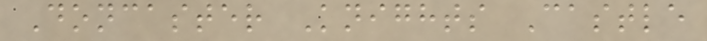Doncaster Knights Castle
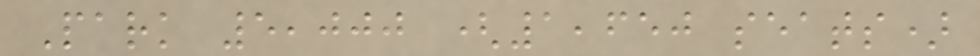Park 5,000 (1,650 seats)
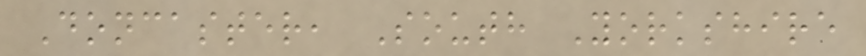Doncaster, South Yorkshire
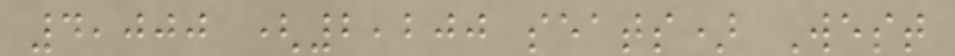4,000 (2,200 seats) West
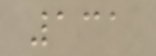131
